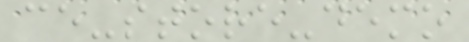ce-store-demo
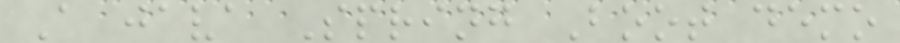A java Spring Boot demo
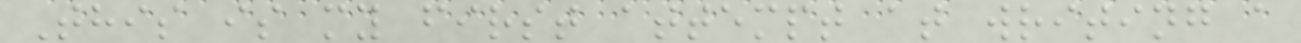This is my first attempt at writing a
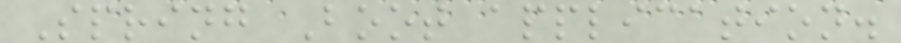Spring Boot application.
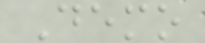Demo
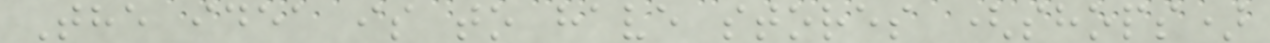The idea is to have stores (shops)
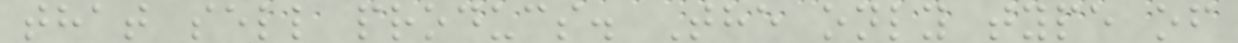that sell producs. The only type of
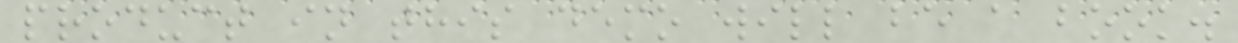product in this demo will be a book.
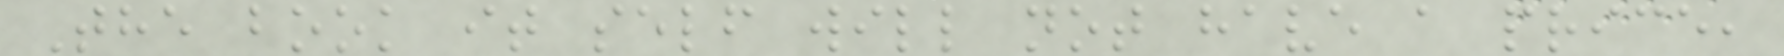The book it self will not have a price,
